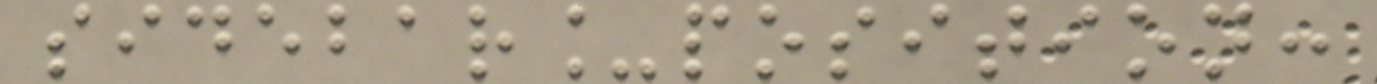sidebar_position:
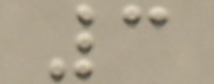3
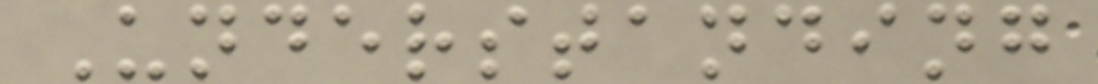Understanding
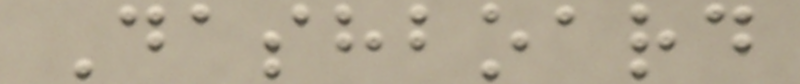Dashboard
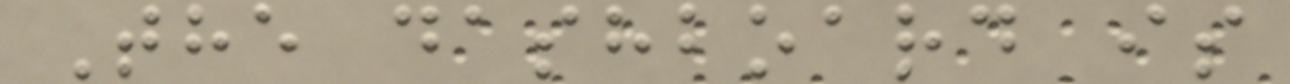The dashboard is
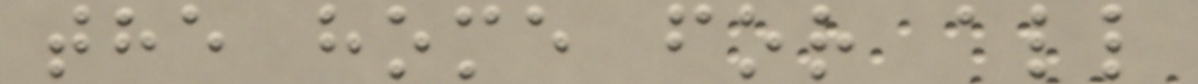the home for all
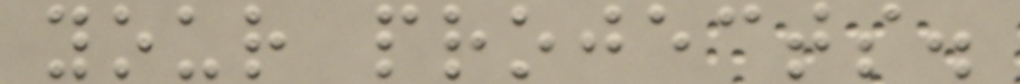your projects.
